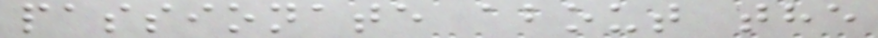passionate about the
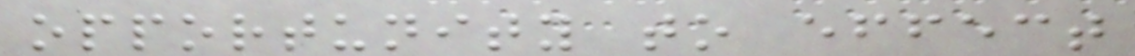opportunity to effect
